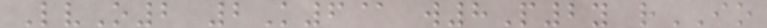LvO2 2K6@ w8P2y rIO
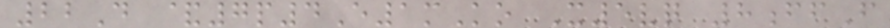22D &7p4E1mKo X5vq 8ffF
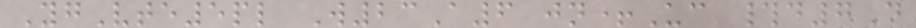YgVte5pl W23A6 jn+Uc #d7D
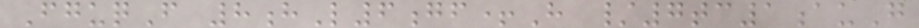FguqF 8hL6gf+H /7tc1auG
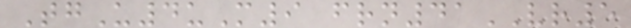TgU4uM9 frn41VR5
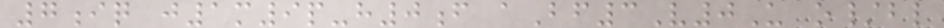7iq j1m9p-h0f aBf3V0U o/bl
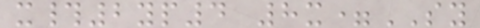x#2yp4 8x=SY
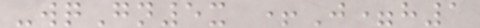-wqGn5x +J=h1
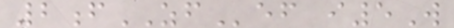2fZFef i5W
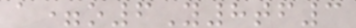a=o6Y8tf3
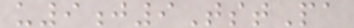u9j9TstPa
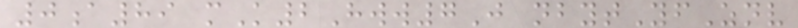0a89 mK2Hww7J nbytYfZnv
